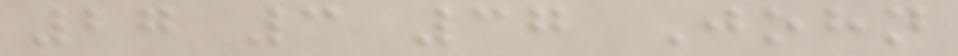27 3 37 John
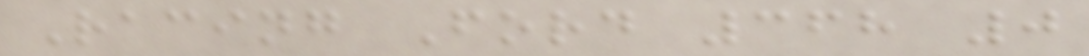Racing Ford 368 0
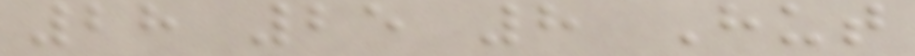28 25 8 Hut
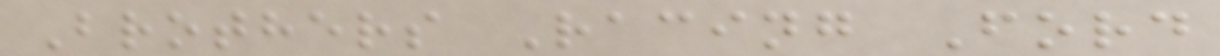Brothers Racing Ford
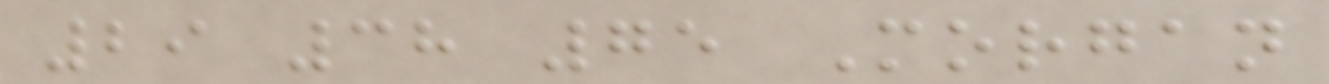29 38 75 Morgan
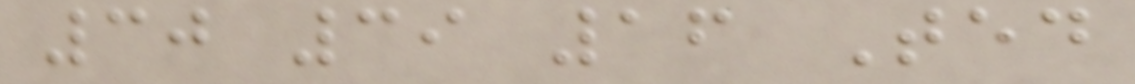30 39 16 Ted
